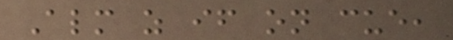Almost as if on cue,
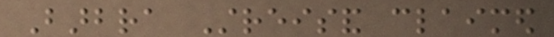Barbra Streisand claimed
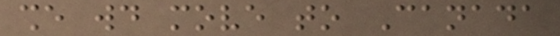she would move to Canada
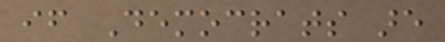if Democrats are
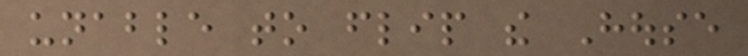unable to flip the House
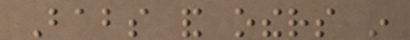Babs and others in
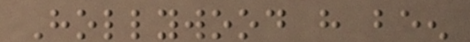Hollywood have been
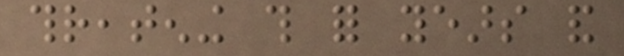threatening this for years and
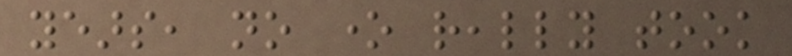years, no one really took
